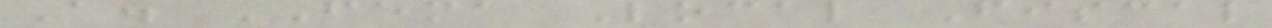A. FEMA Local Fiscal
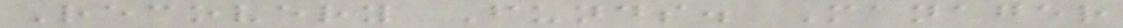Recovery Funds. Manager
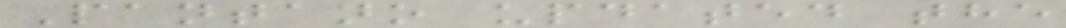Pantano updated the
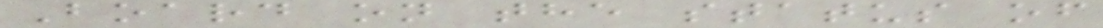Board on the status of
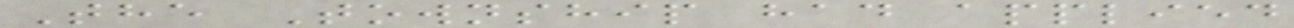The Township had applied
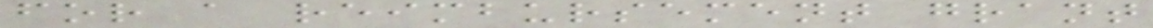for a reimbursement grant
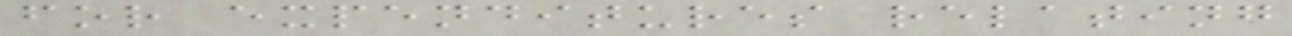for expenditures relating
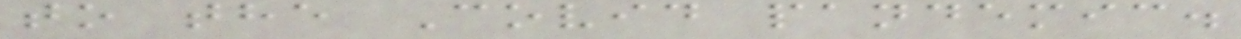to the Covid pandemic.
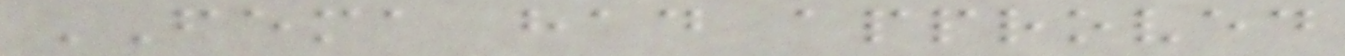FEMA had approved
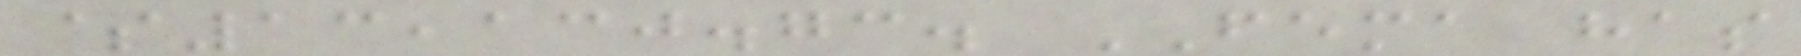$13,130.73. FEMA has
